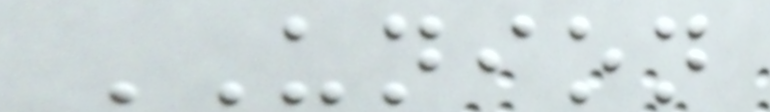UNION
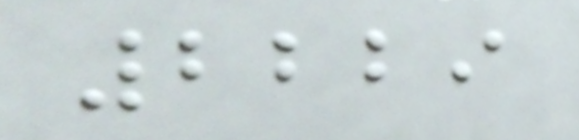2229
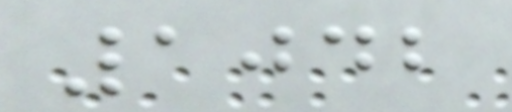1042
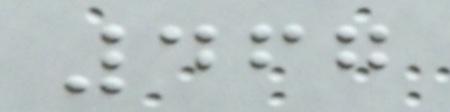467
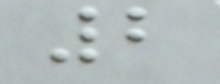2
